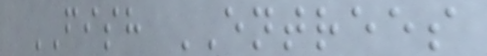FISH ENTREES
